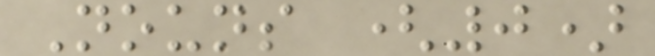Nouns (0)
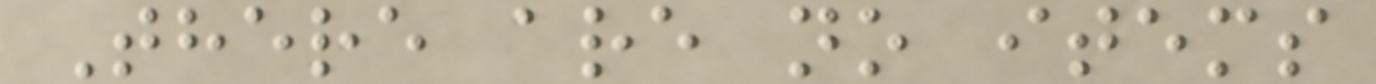There are no items
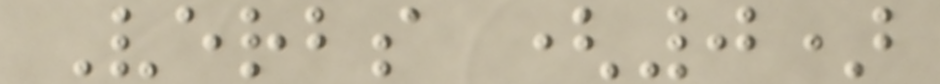Verbs (0)
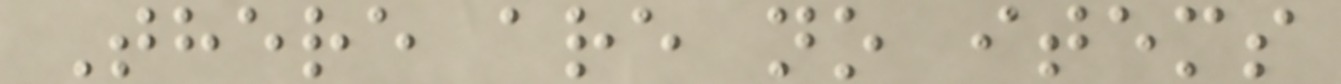There are no items
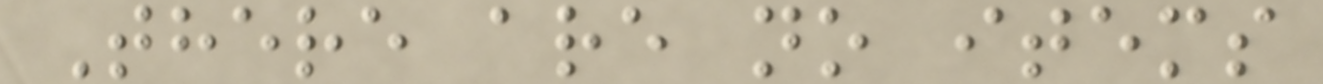There are no items
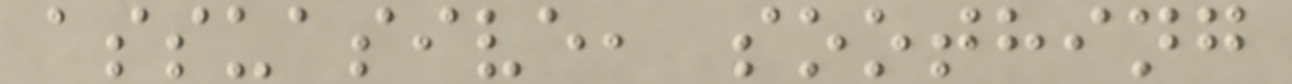assuasive, soothing
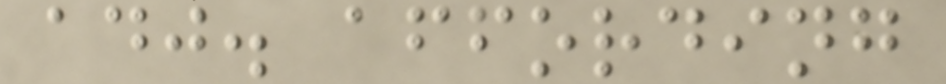adj. affording
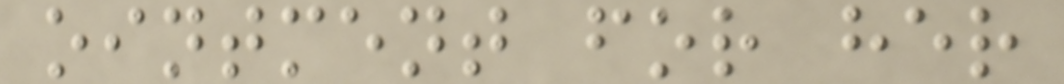ointment for her
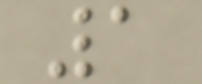1
